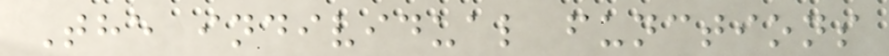The individual functions
